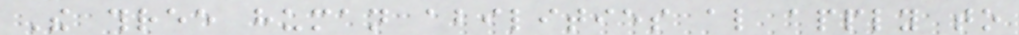The three human abilities also apply to
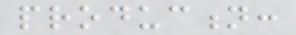production:
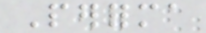Performa
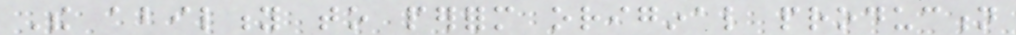The ability to perform original production
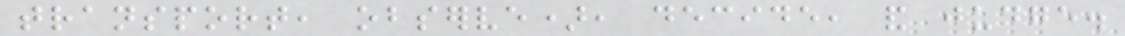transport, observe), decide, and judge.
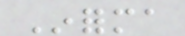Informa
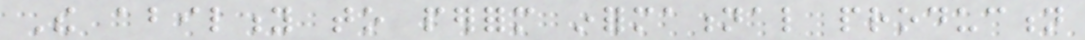The ability to perform informational production
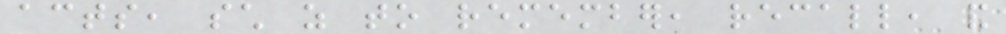acts, such as to remember, recall, and
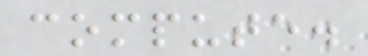compute.
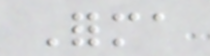Forma
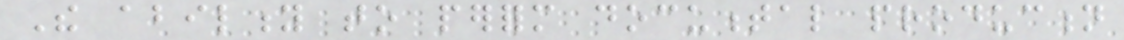The ability to perform documental production
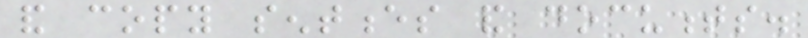and copy sentences and documents.
